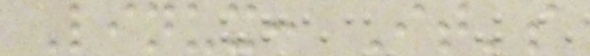Linux: It's
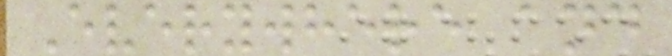Everywhere and
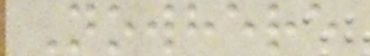Nowhere
